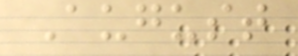August
